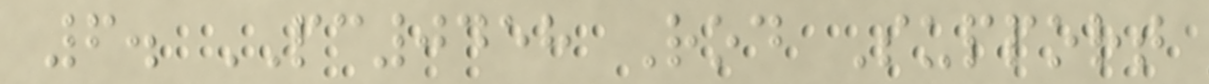6. PC0458 Rod Support
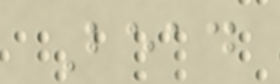Bead
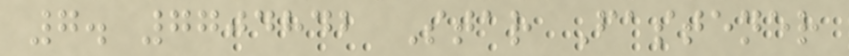7. 7704842 Star Fastener
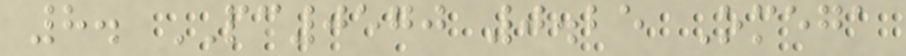8. PC0570 0.25 Omega
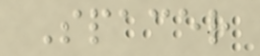Spacer
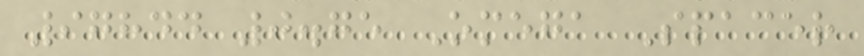97844 0.75 Omega Spacer
